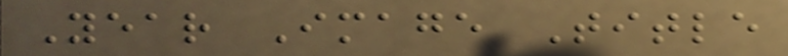Year Image Title
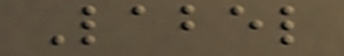Label
